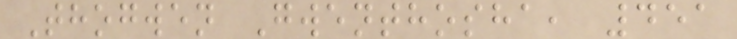Thogwen Gwenthosha, 451
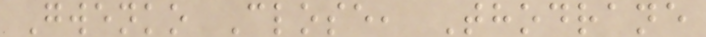Gwenko Close, Thodrane
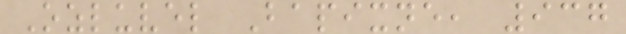Ozluvel Bapixne, 937
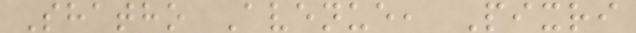Shatho Avenue, Pixri
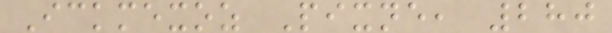Ickmexoz Pixne, 280
